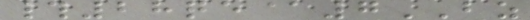#28qe@7BZ
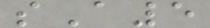sA5
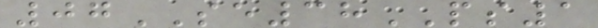07SE38PS1
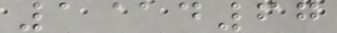1@d67
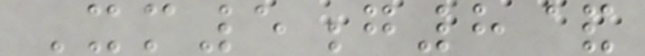Xm5g8&
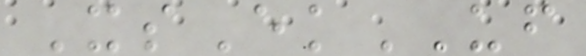XsEkUF
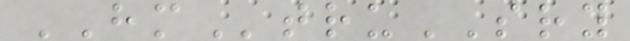HMtruSRY
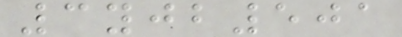3yjb501
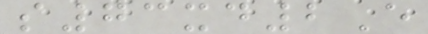s73xd2E
